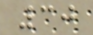30
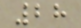28
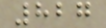827
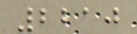2210
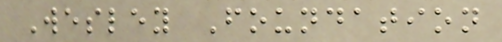Wesley Foundation
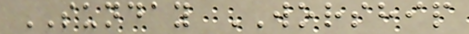SUNDAY WORSHIP
